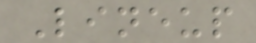Lineup
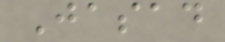Jasad
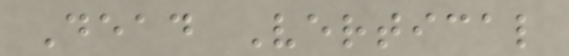Dead Vertical
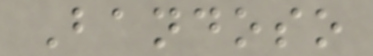Bandoso
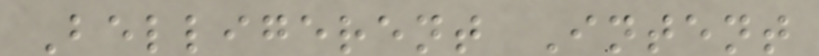Belligerent Intent
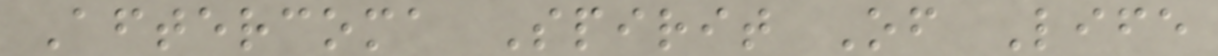Aftercoma Spirit Of Life
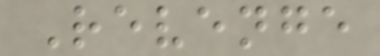Revenge
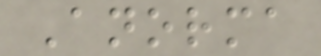Anorma
